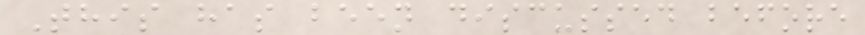This has been discussed before
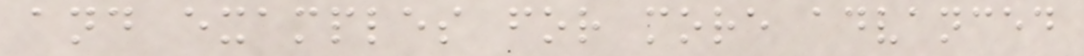and examples for more advanced
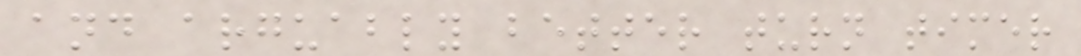and arguably better turn timer
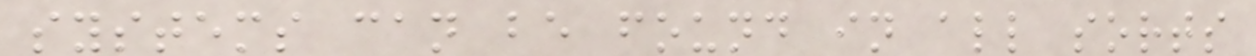systems can be found in all sorts
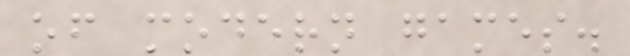of modern games.
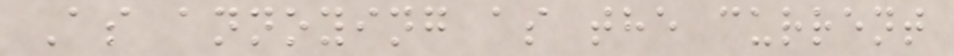As annoying as the current
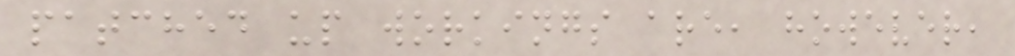patched up workings are, however,
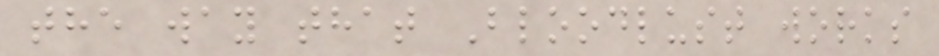the way that Bloodlust works
